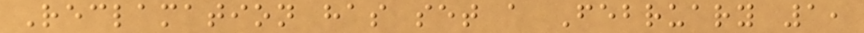Reclamation has set a February 1,
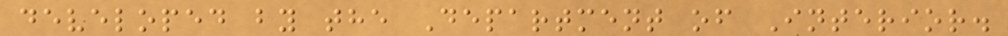developed by the Department of Interior.
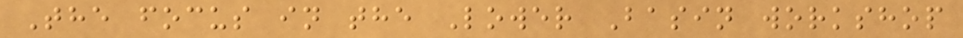The focus in the Lower Basin workshop
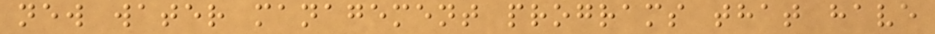new water management programs that have
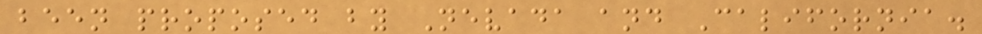been proposed by Nevada and California.
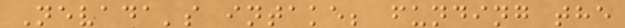Nevada's intake; funding the
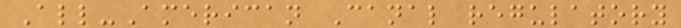All-American Canal regulatory
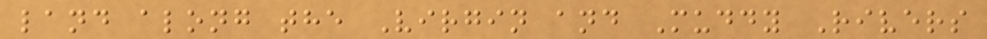land along the Virgin and Muddy Rivers
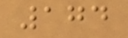174
